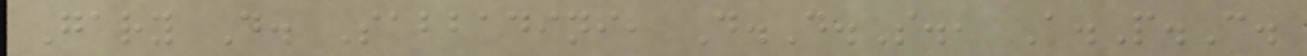Gary D. Sabbadini, D.D.S., A.P.C.
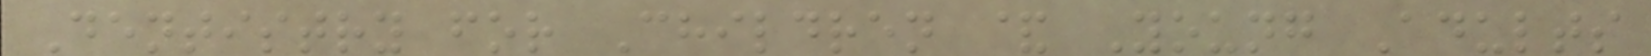Dentistry for Children & Young Adults
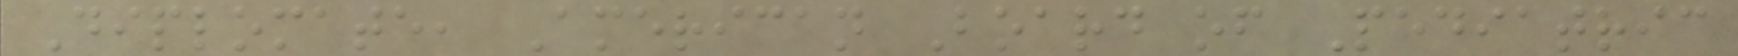Diplomate, American Board of Pediatric
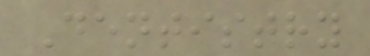Dentistry
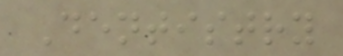Dentistry
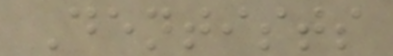Dentists
